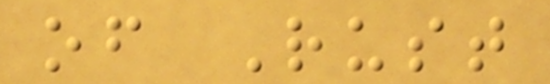of Rust
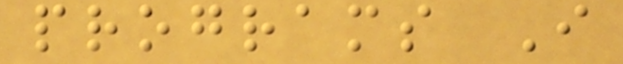programs I
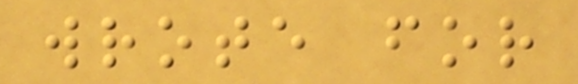wrote for
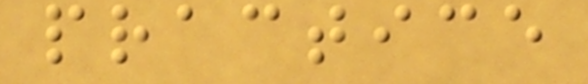practice
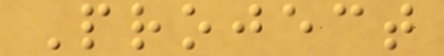Project
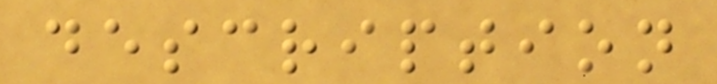description
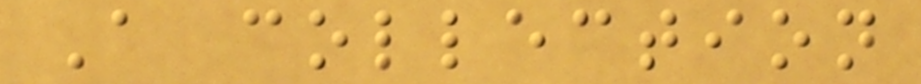A collection
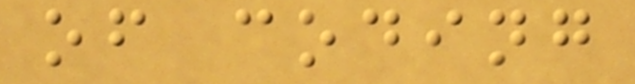of coding
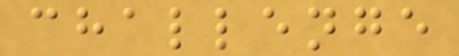challenge
